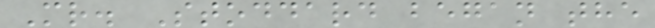Mr. Stoddard began the
